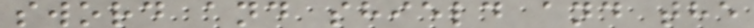sword and shield and the
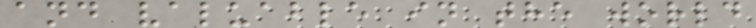and valuable in the world
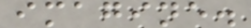imagine.
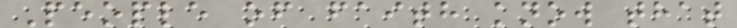People of faith know that
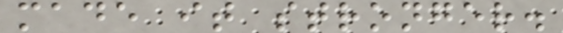made it stronger.
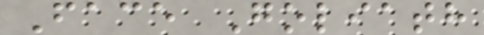Face Goliath
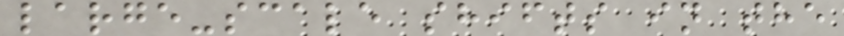large-scale shifts in the
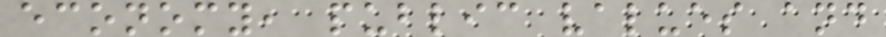economy, public values and
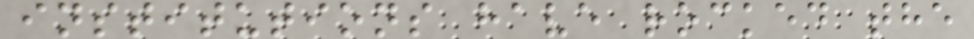institutions have rocked the
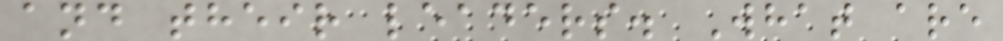and their leaders. What are
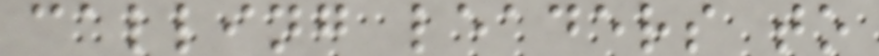calling leaders to
